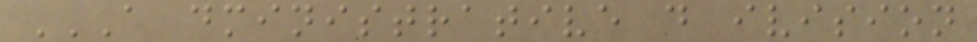A DMINISTRATIVE D IVISION
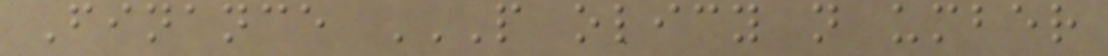Finance P OLICY N UMBER
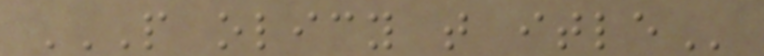P OLICY T ITLE
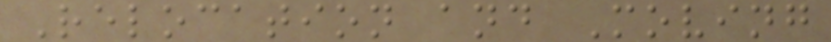Relocation and Moving
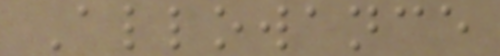Allowance
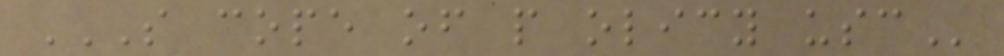S COPE OF P OLICY USC
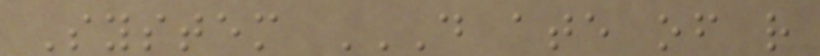System D ATE OF R
